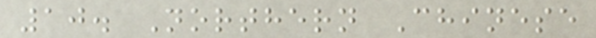10. Northern Chinese
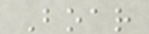Boar
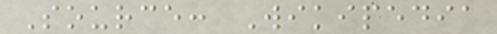Source: Wikipedia
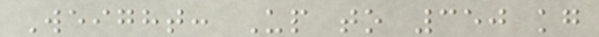Weight: Up to 350 kg
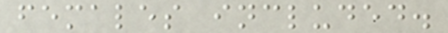females included.
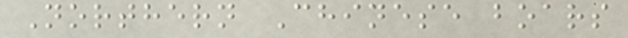Northern Chinese boars
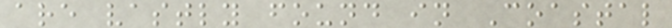are vastly found in Coastal
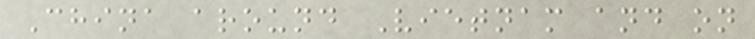China around Vietnam and on
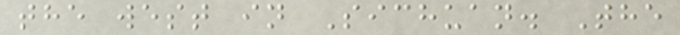the west in Sichuan. The
